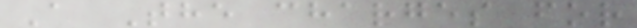A The charges for
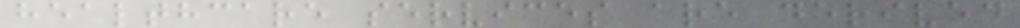healthcare services are derived
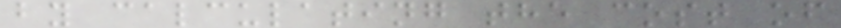by calculating the cost of
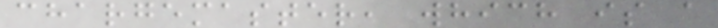chargemaster, which is a
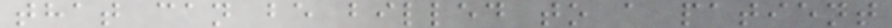that can be billed to a patient
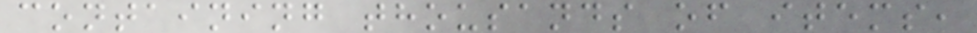containing thousands of items,
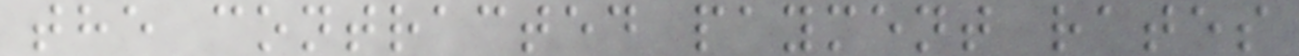the contracted payment rates
